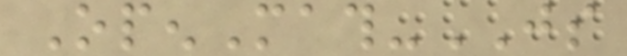OpenMath-JS
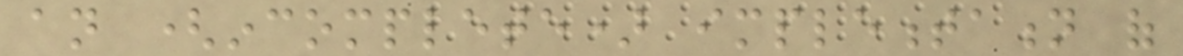an (incomplete) implementation of
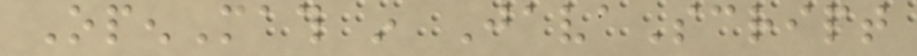OpenMath in JavaScript
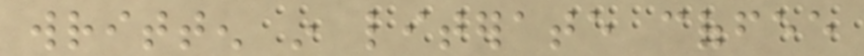written in literate coffee
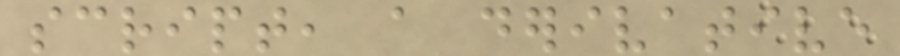script, a derivative
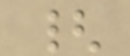{
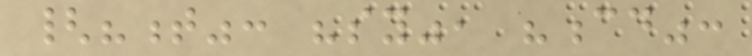{"t": "sy", "cd":
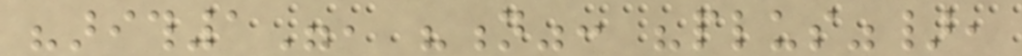"arith1", "n": "plus"},
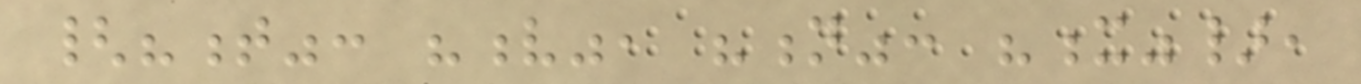{"t": "v", "n": "x"},
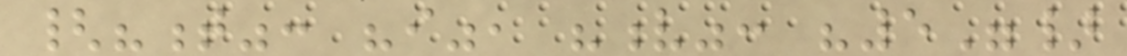{"t": "i", "v": "5"}
